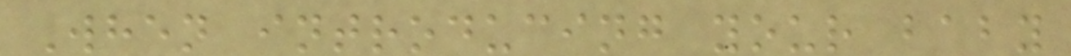When introducing your baby
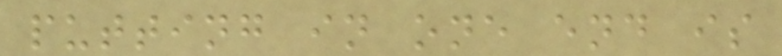putting in one end is
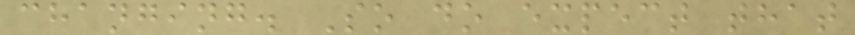changing. So do expect that
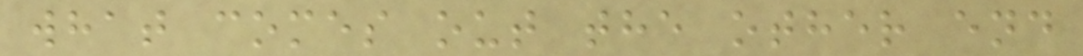what comes out the other end
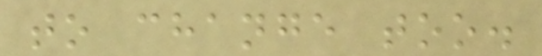to change too.
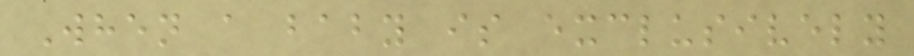When a baby is exclusively
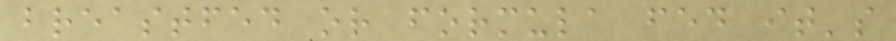breastfed or formula fed it's
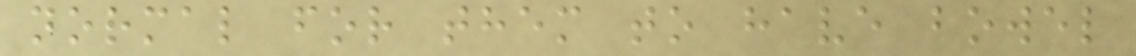normal for them to have bowel
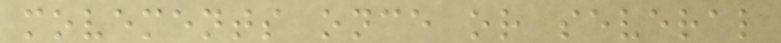movements once or several
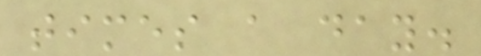times a day.
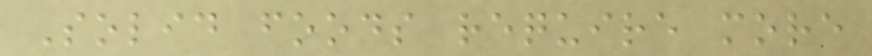Solid foods require more
